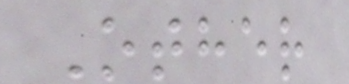Other
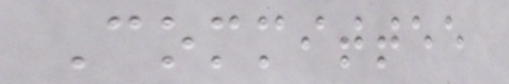Committee
